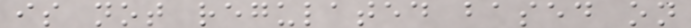is not regulated based on
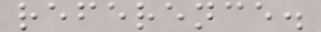reference.
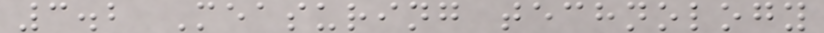3.2 Measuring technology
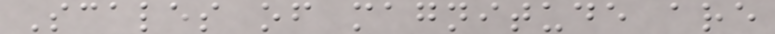Scales of magnitude are
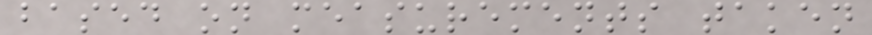based on measurements taken
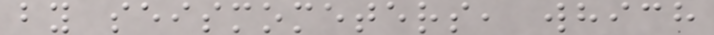by seismometers, which
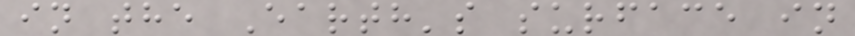in the Earth's surface in
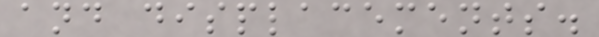and displacements.
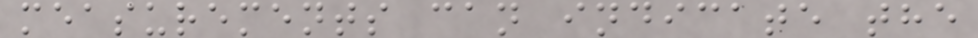measurements can indicate the
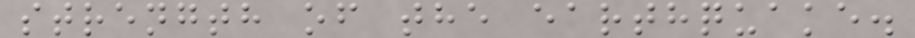strength of the earthquake.
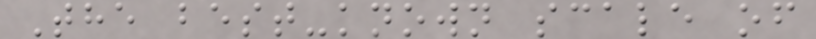The best-known scale of
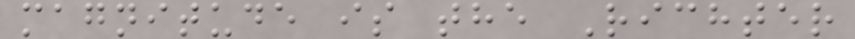magnitude is the Richter
